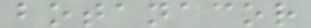botanacor
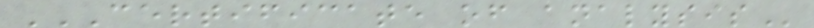CERTIFICATE OF ANALYSIS
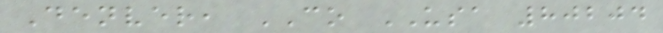Denver, CO USA 80204
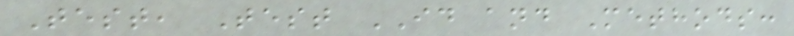Test, Test ID and Methods:
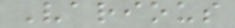Various
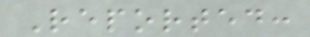Reported:
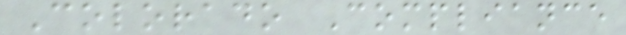Colorado Compliance
